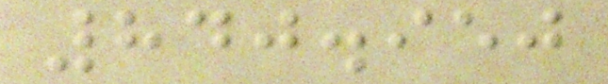840.950
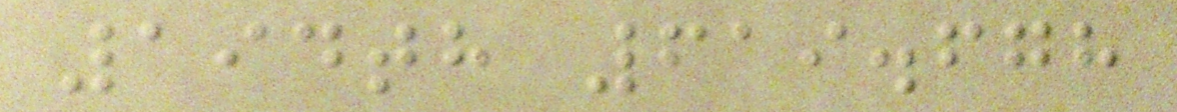194th 619.678
